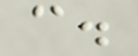c.
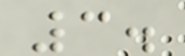3.
